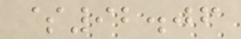$92.06
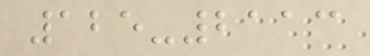125-2113
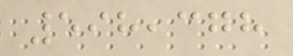598,378
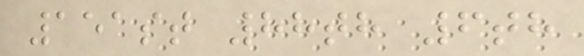151st 88th 6th
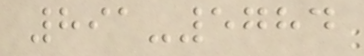891-5784
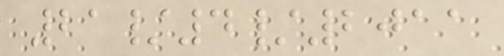21/4/2011
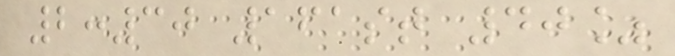2:30 161st 40%
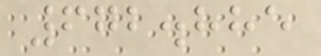672.885
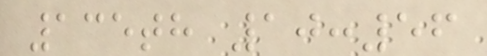135th 10:56
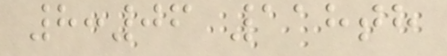8:06 118th
